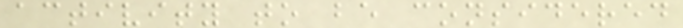activity to be considered
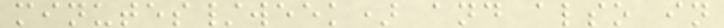minutes/week) and also in
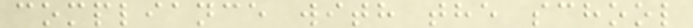compliance with the school
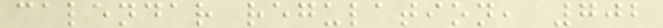calendar regulation, 702
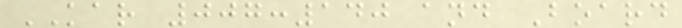KAR 007:140 and Board
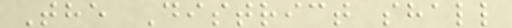The District shall
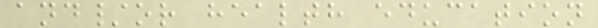and/or health education
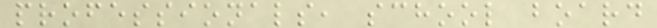professionals, school board
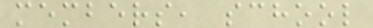members, school
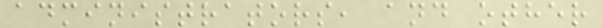administrators, and other
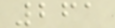261
